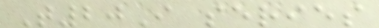T20I series
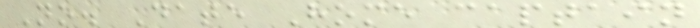No. Date Home captain
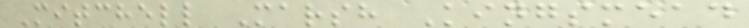Mitchell Marsh Kingsmead
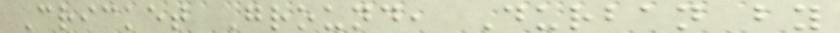Cricket Ground, Durban by
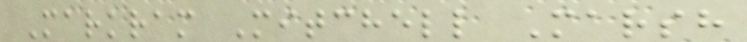Markram Mitchell Marsh
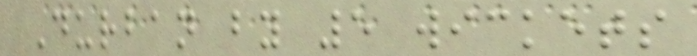Durban by 5 wickets
